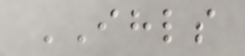IHLS
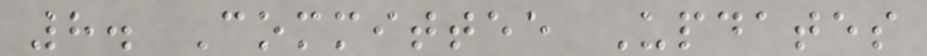8. Committee Updates
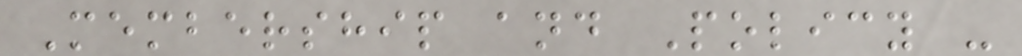Membership and Policy -
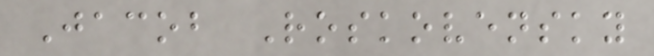Jacob Roskovensky
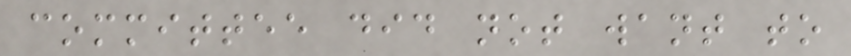committee did not want to
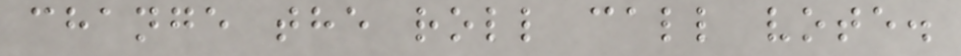change the roll call vote.
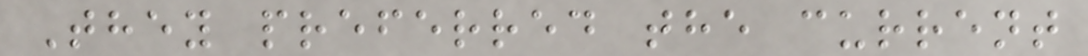They preferred the current
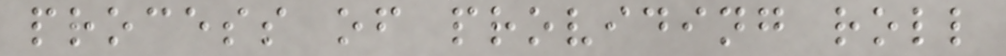process of providing roll
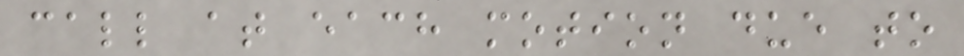call at each motion due to
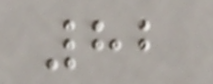82
